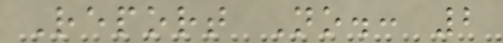Report No.: 2
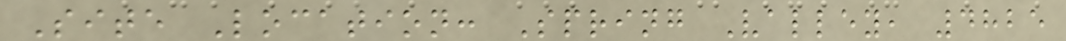Site Location: Spring Valley, 4825
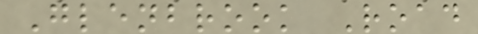Glenbrook Road
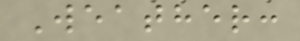Weather:
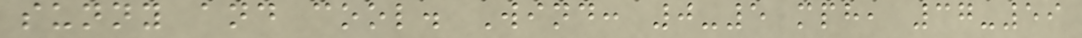sunny and cool. Wind: 0-5 mph, 37-59
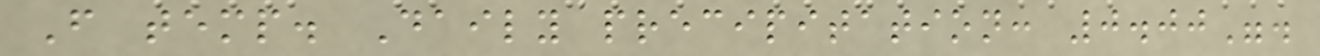F temp. Daily precipitation: 0.00".
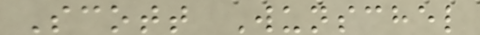Scott Wunschel
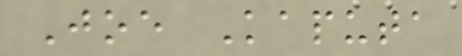Joe Kaputa
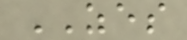ZES
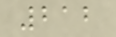212
